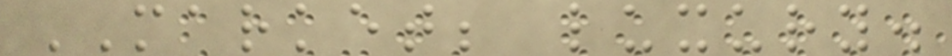MARKET; luxury.
